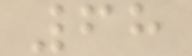68
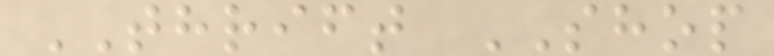THRIFT SHOP
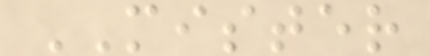MISTER
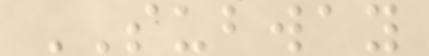SUBWAY
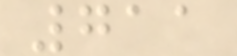711
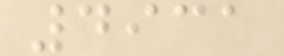4931
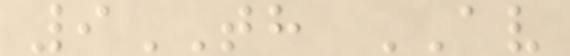9TH AV
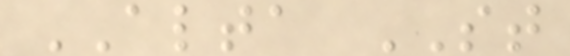ALTA ST
